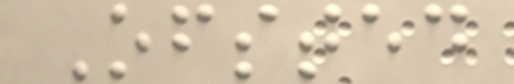Ofsted
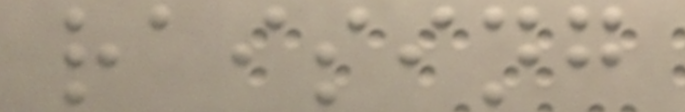raising
